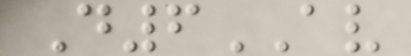D6AV
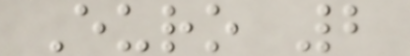Euro 2
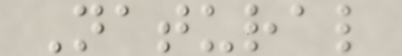Natural
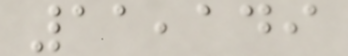11,149
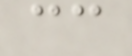cc
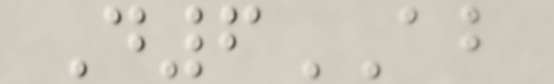D6AB
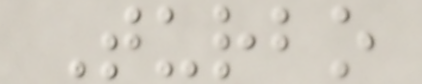Turbo
